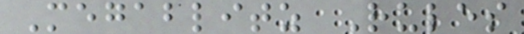Megablitz Rules
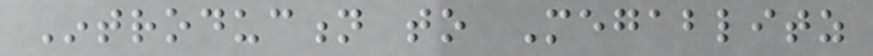Introduction to Megablitz
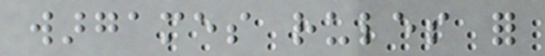wargames rules for
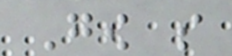Gow so
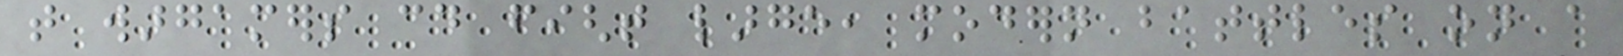that wargamers could fight large, modern battles on a
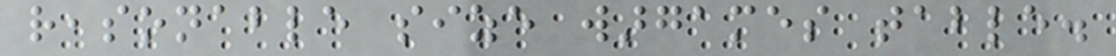reasonable size wargames table.
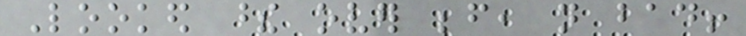Looked these over before, not bad!
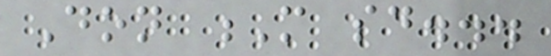Don M said...
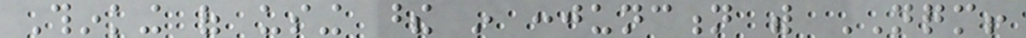Thinking of using these in conjunction with NQM!
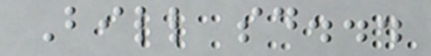Bill said...
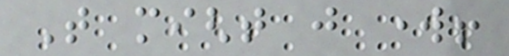That might just work!
